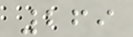269
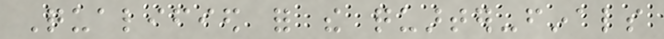Qualified for the quarter-finals
